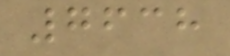7638
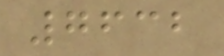7632
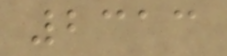2313
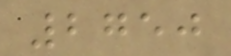2750
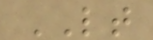LT
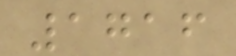1716
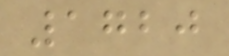1720
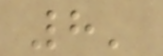8'
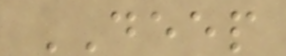DEEP
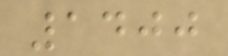1400
